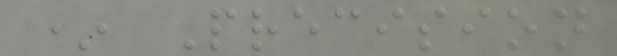* Precision
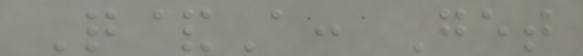Q&A: Get
